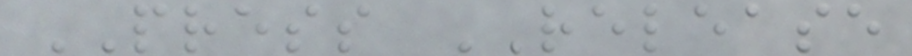PRESS RELEASE
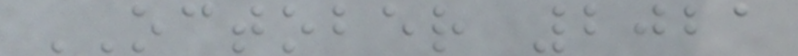OCTOBER 2021
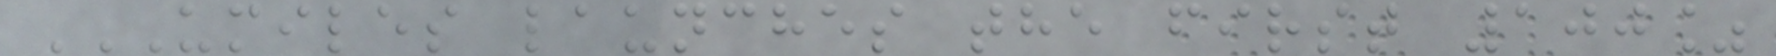UMILES LAUNCHES THE FIRST 100%
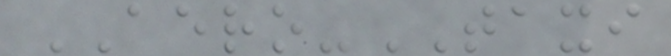AERO-TAXI
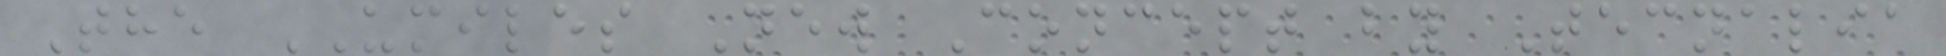The UMILES New Concept by Tecnalia
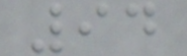94
